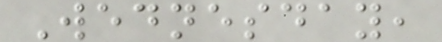Wednesday,
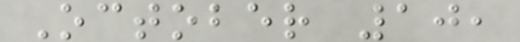October 10,
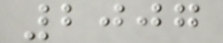2007
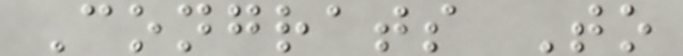Congrats To
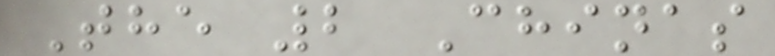The 2 Chinas
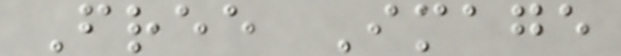Free Image
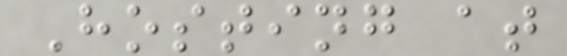Hosting at
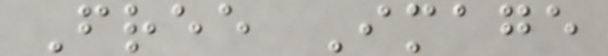Free Image
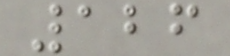126
